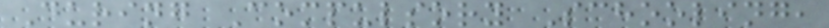During Compulsory Schooling,
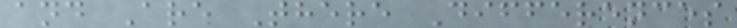and Are There Differences
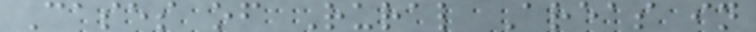Cases of Rural Areas in
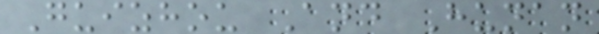Guizhou And Hunan
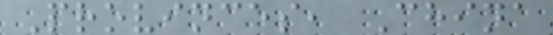Provinces, China
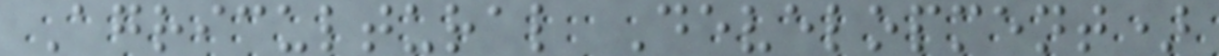Agricultural Development)
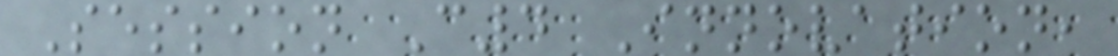Session C4 Innovation,
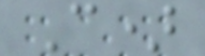C)
